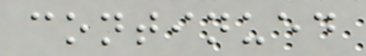continued
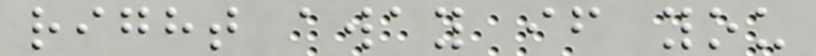right away if you
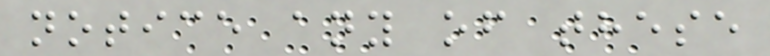notice any of these
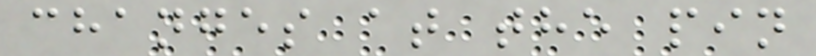changes at the pin
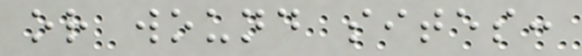or wound sites:
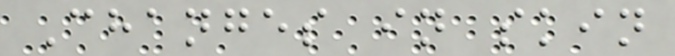Changes in skin
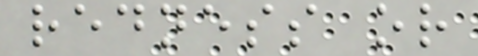redness or
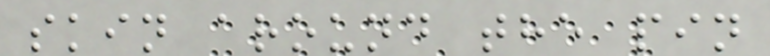skin around the pin
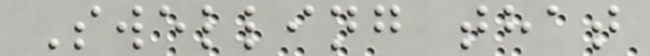Swelling that
